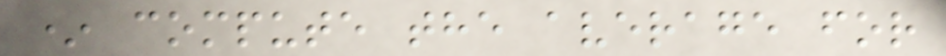* compute the average for
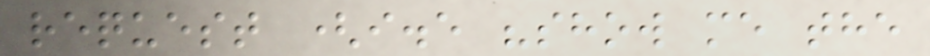request (i.e "show me the
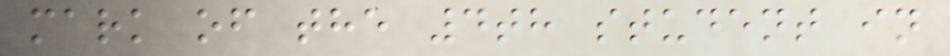mark of the 4th student in
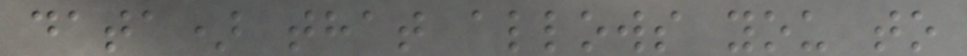data) that allows you to
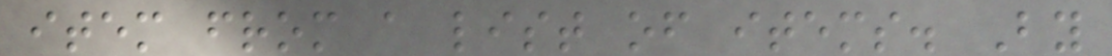item from a list of items. By
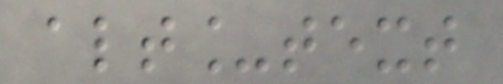alt_text
